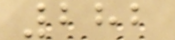282
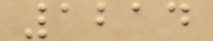1214
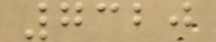7320
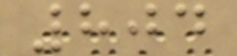804
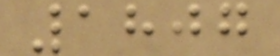1807
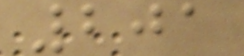201
